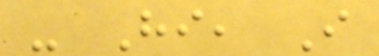- Hi, I
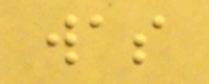was
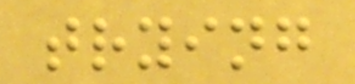trying
